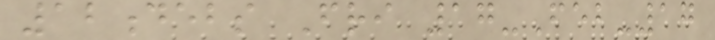12debs Fri 17-Feb-17
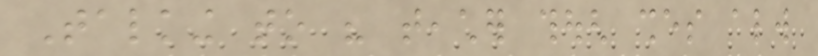Talking to his teacher though shes always
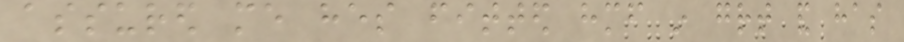assured me hes fitted himself in great and has
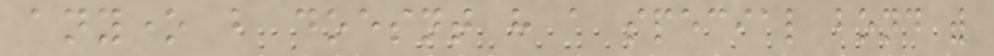anyone but doesnt have a special bond with
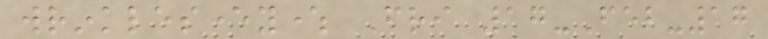wrinkleseverywhere Fri 17-Feb-17
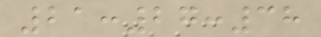21:27:38
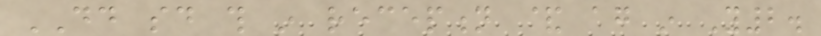DD said this in reception & again in Y2.
